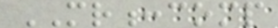MR:comp
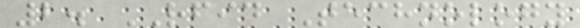2. RFID Technology
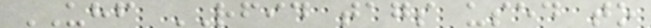UHF RFID tags used to
